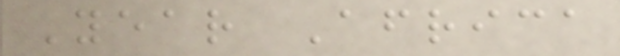Year Africa
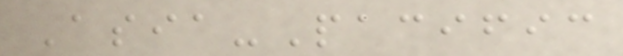Asia-Pacific
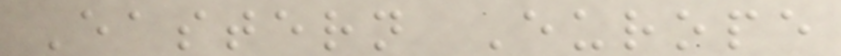Eastern Europe
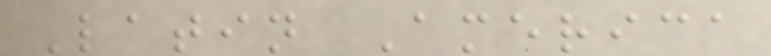Latin America
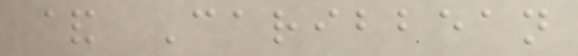& Caribbean
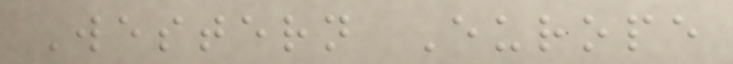Western Europe
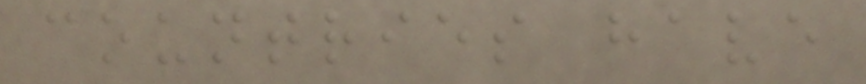countries have
